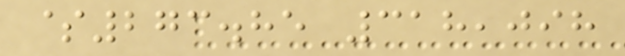$273.85 318,098
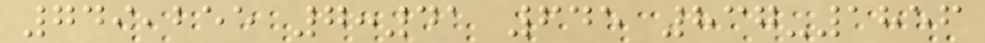749,255 7:41 645 837-1856
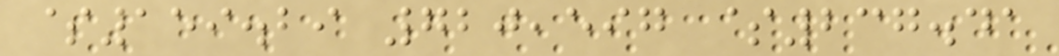$159.29 720,597 $237.41
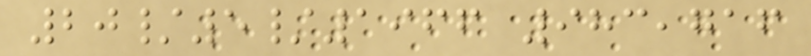20/5/1966 983,716
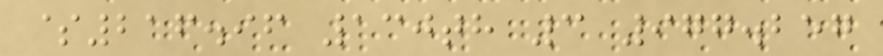$216.96 130th 3 977.257
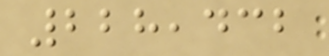228,432
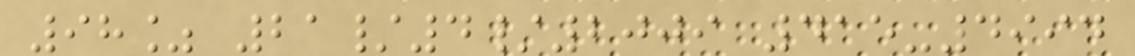98% 21/4/2009 415-4994
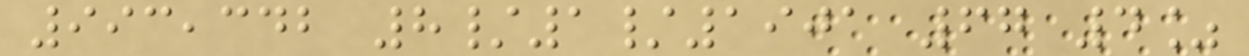993,342 8/1/1901 67 4%
